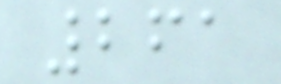261
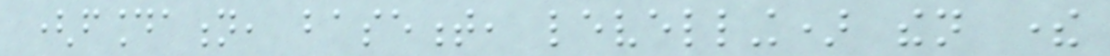(foundation, basement, levelling) then there
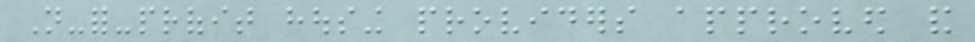Not-for-profit housing providers approved and
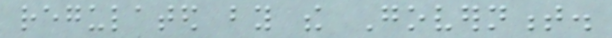regulated by the Government.
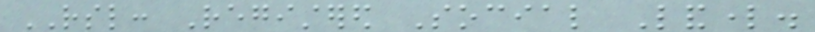RSL: Registered Social Landlord.
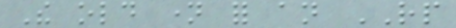The old name for an RP
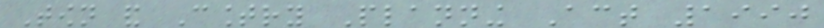Town and Country Planning Act 1990
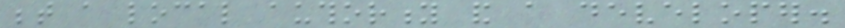between a local authority and a developer.
